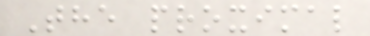The proximal
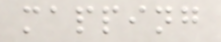mapping
